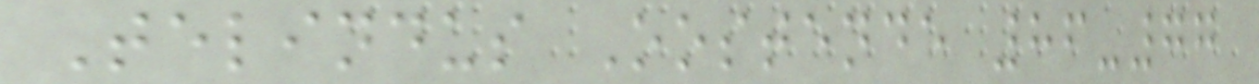Telindus Oostende 86-77
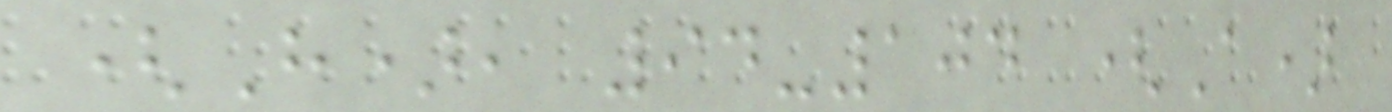(H), 94-104 (A)
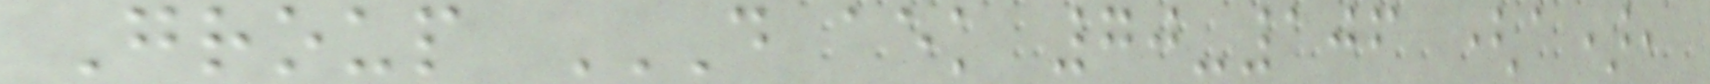Group D AEK 70-106 (A),
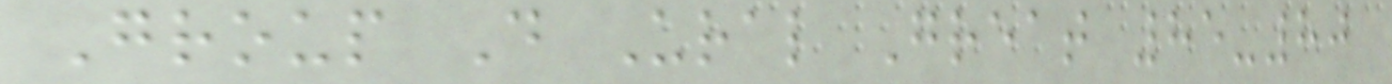Group D Ural Great 85-80
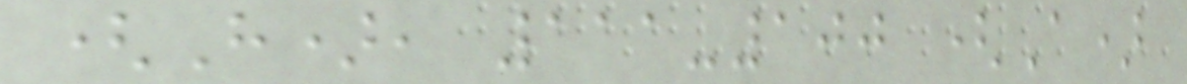(H), 111-100 (A)
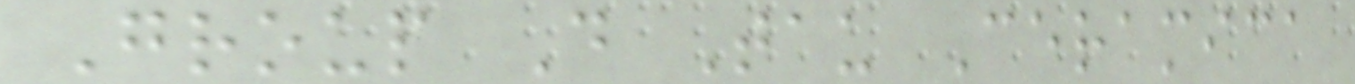Group D Tau Ceramica
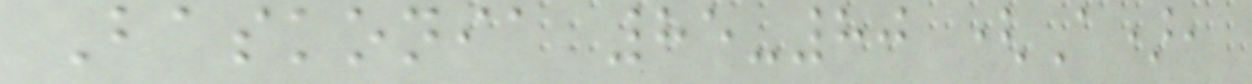Baskonia 85-80 (A),
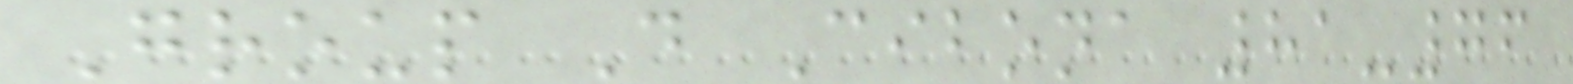Group D Cibona 81-76
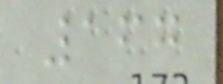167
